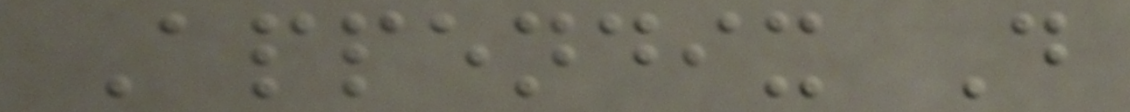Appendix D
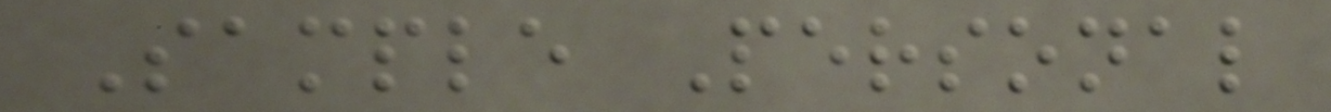Sample Personal
